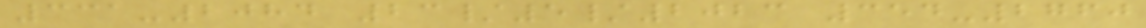331-2084 23/5/2023 354-2760
